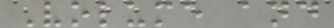Volume and
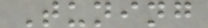Tuning
